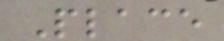Place
